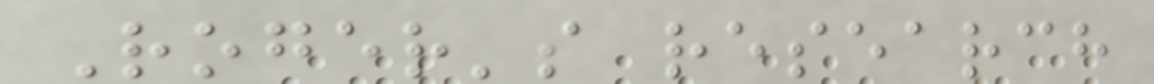Roger's research
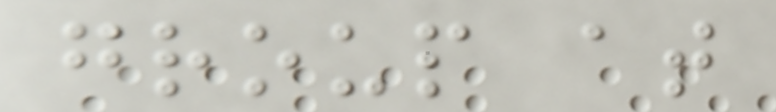group at
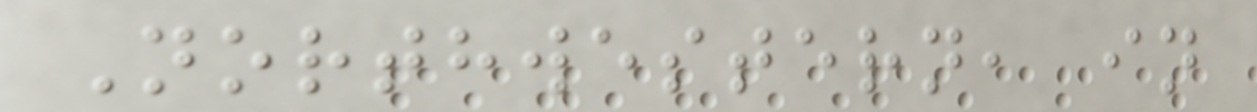Northwestern, in
